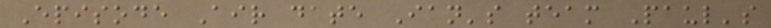Episode Air date Ian's team Paul's
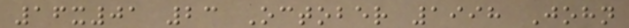16x01 23 October 1998 John
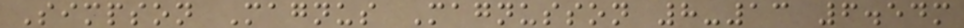Simpson Magnus Magnusson 8-13 6.54m
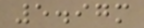5.97m
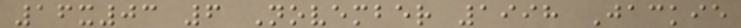16x03 6 November 1998 Jackie
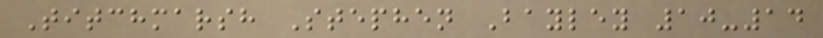Titchmarsh Stephen Bayley 10-14
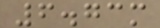6.73m
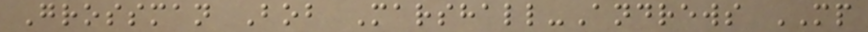Grossman Bob Marshall-Andrews MP
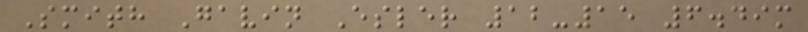Smith Gavin Esler 12-15 6.49m
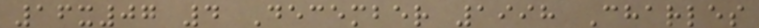16x07 4 December 1998 Charles
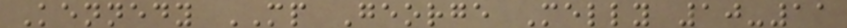Kennedy MP George Melly 10-11
